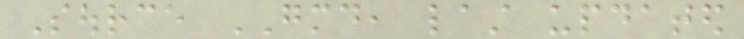Source GMD, last updated
